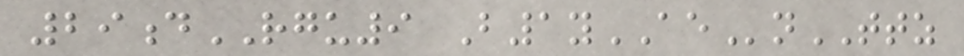29dRGU9 B1yAEnTTZ
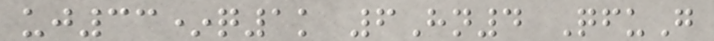uj33*q1k 6Hn4 QfuG
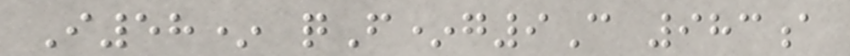I58* qF*g9C 983a
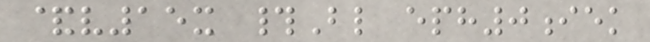&v15x #Bl eph0iek
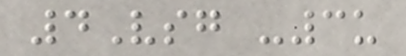4Vsg -3u
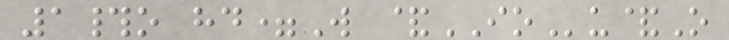1#o hd=W &IOu&O
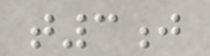t3j
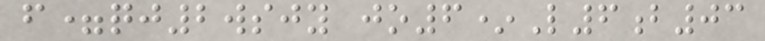f=qj2wsjy jo6*L6b03
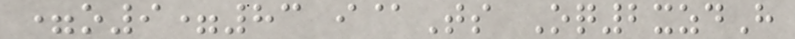=o9=83 i@Ts Oq2xzdH
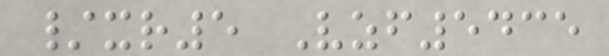/xr5 Vzf5435
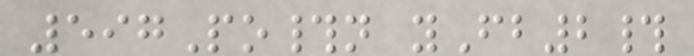597Po#n yFb2#
